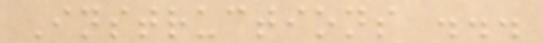Instructions ...
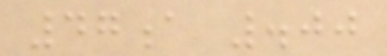47a .00
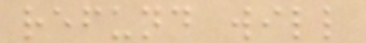refund will
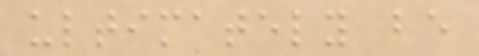ultimately be
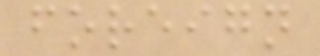foreign
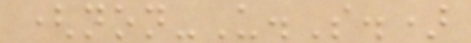(non-U.S.)
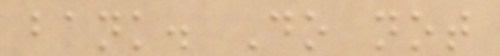bank. Do not
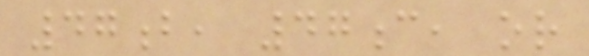47b, 47c, or
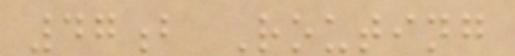47b Routing
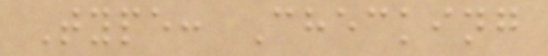Type: Checking
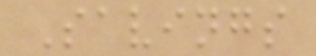Savings
